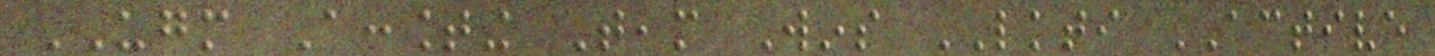UGM Accounting Team Wins LKTI ACTIVE
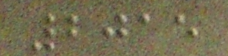2015
